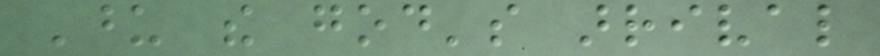Upon the god's arrival
